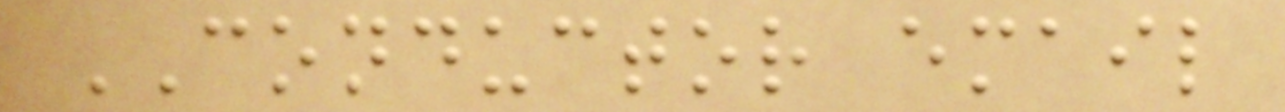CONDUCTOR email
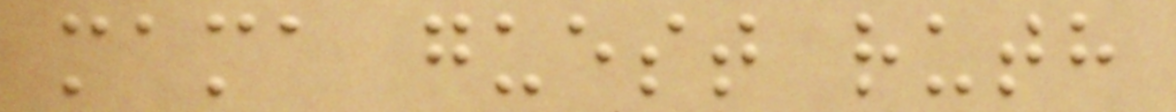mama guest ruth
